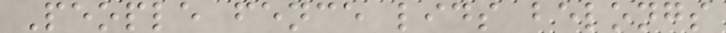People fence lids belongs
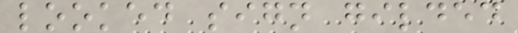looked sign gilded
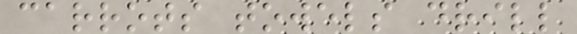carrots towels drill
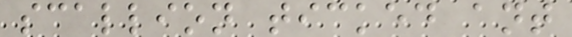scallion ticked ant
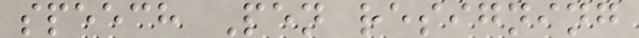speech Pen resigning
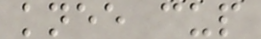knee cup
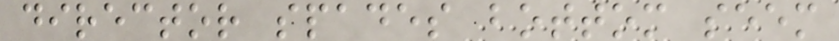director spades bottom seem
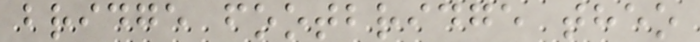bridge footbridge theo
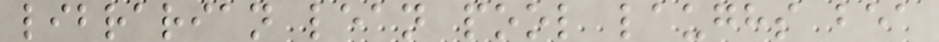librarian lean pool laughs bea
